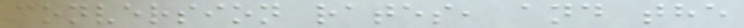conversion rates, and the
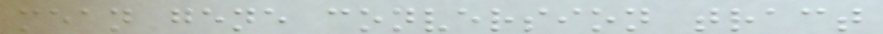mean gene conversion tract
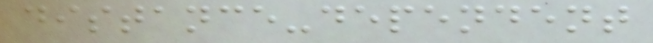distance-dependent
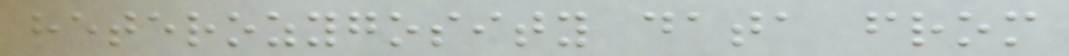heterozygosity data from
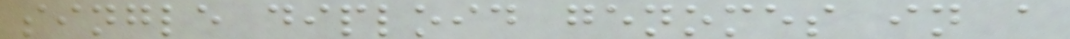single diploid genomes in a
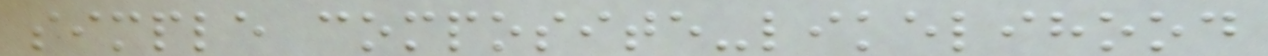simple composite-likelihood
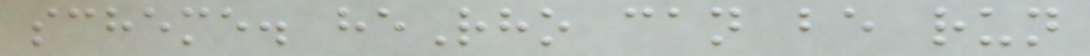scheme. heRho can be run
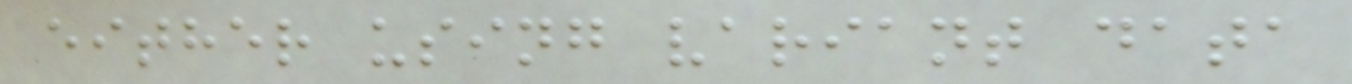either using variant data
